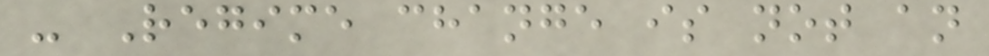- Regime change is not an
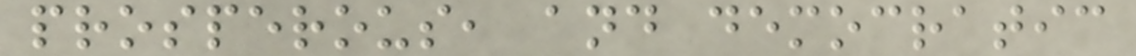prosperous, and democratic
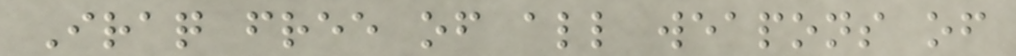Iraq free of all weapons of
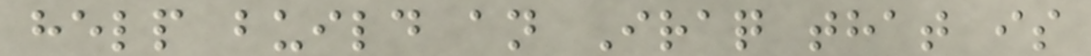help build an Iraq that is
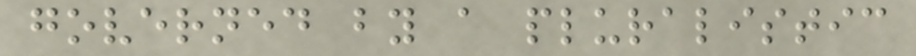governed by a pluralistic
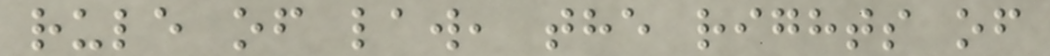rule of law, the rights of
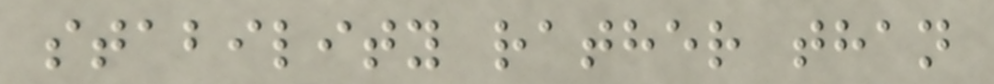stability rather than
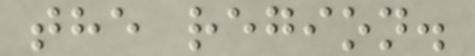the region.
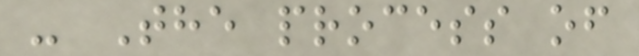- The process of
